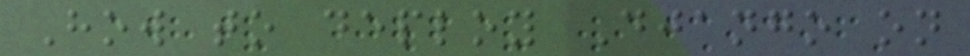How to deploy Django on
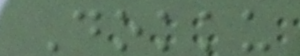Dokku
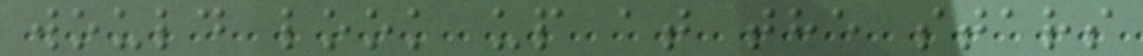would look up at the stars
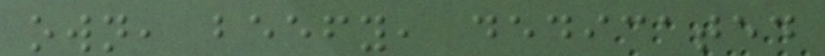own, beefy, dedicated
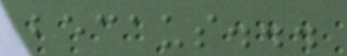becaus...
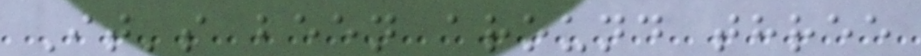It's been around three
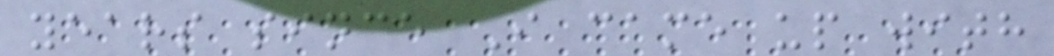years since I came up with
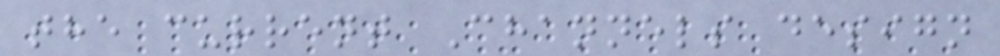the current Channels design
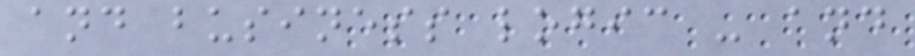and business logic - and
